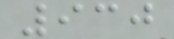930
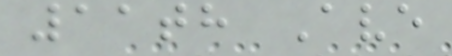11th Ave
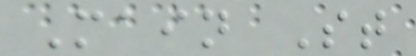Main St
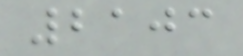2103
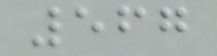567
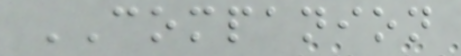COMPANION
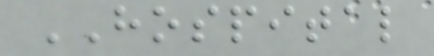HOSPITAL
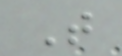T
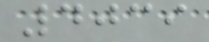4039
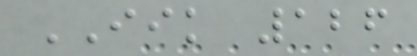IIK 126
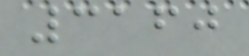3160
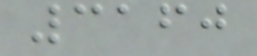3160
